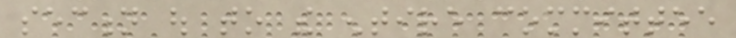section out to the entire committee
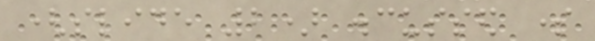(slide 2) discussed some
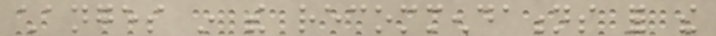changes in the recommendations for the
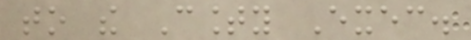to the County Exec.
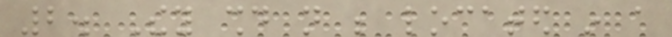2. They should not be located in a
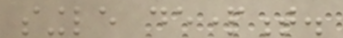single department.
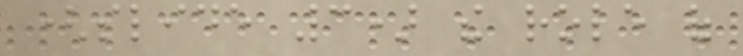(slide 3) the role of
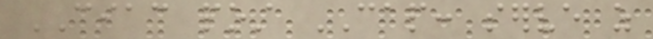CIAC post CAP: serve as
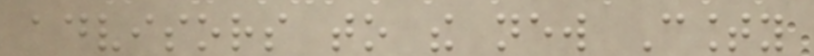advisors to the new County
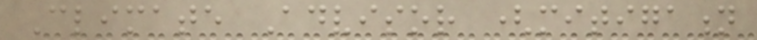Climate Advisor (mitigation
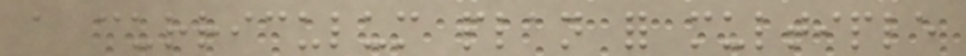a curriculum plan for multiple
